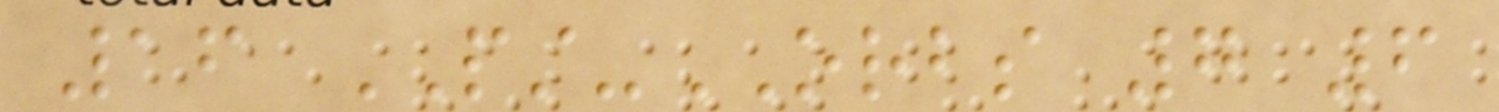16 PST-ORBS 7 6
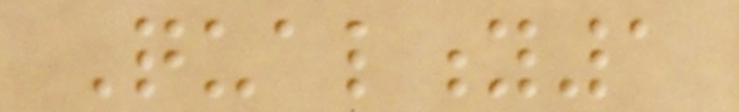Quality1
